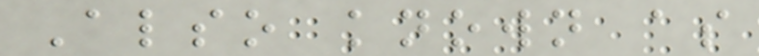Also known as
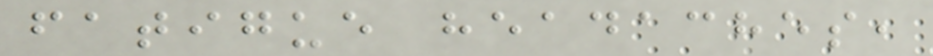fatigue headaches,
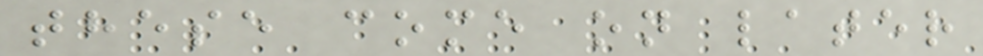these come on later
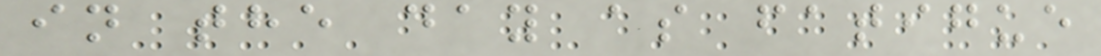in the day as fatigue
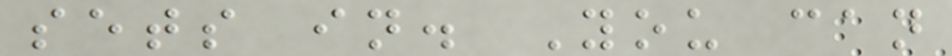sets in. You can
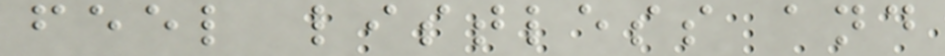feel listless and
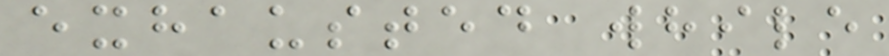exhausted while
